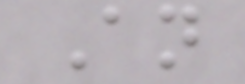An
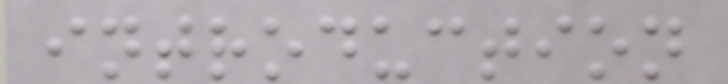introduction
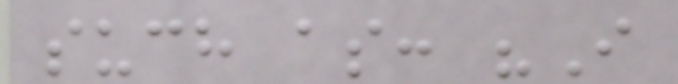such as: "I
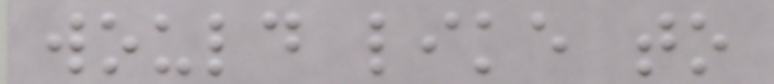would like to
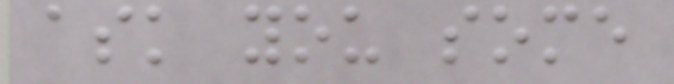ask you some
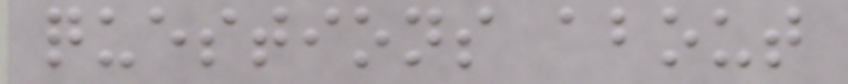questions about
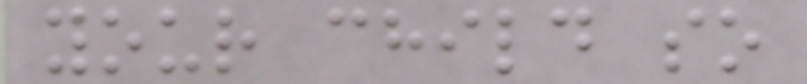your child so
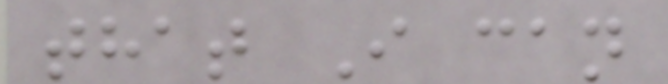that I can
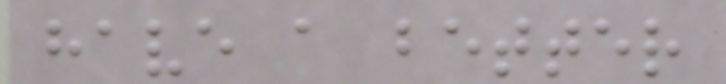have a better
